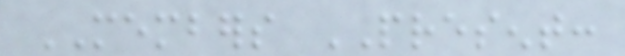MEMBERS PRESENT:
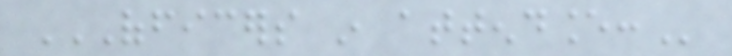OFFICERS IN ATTENDANCE:
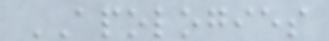APOLOGIES
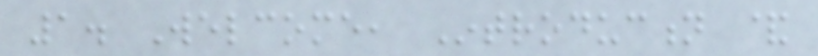1. Welcome, Introduction &
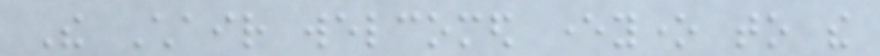The Chair welcomed everyone to the
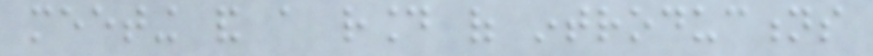meeting and a round of introductions
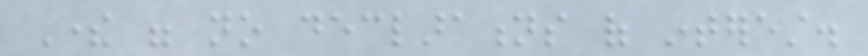There were no declarations of interest.
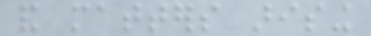and matters arising
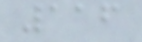116
